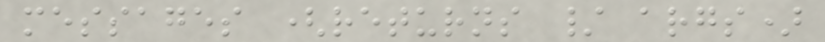messages (returns / args)
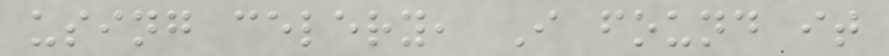using celery, I found it
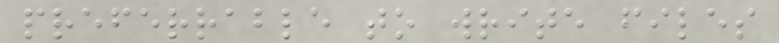preferrable to write files
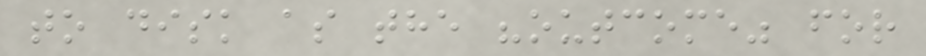to disk as the "outcome" for
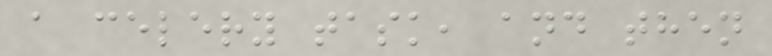a celery task, and then
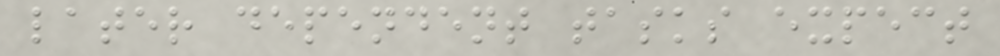later dependent tasks expect
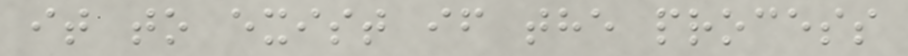it to exist if the process
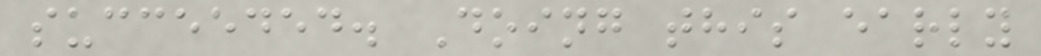succeeded. Doing this early
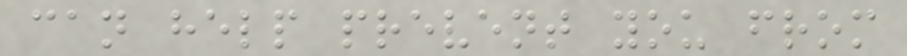can help prevent you from
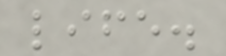life.
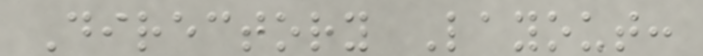Directory Layout:
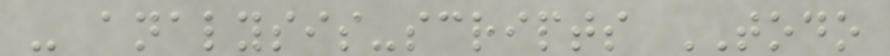- analysis-scripts TODO
